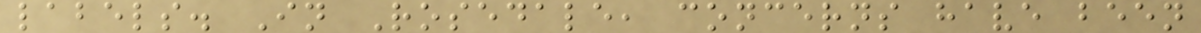labels. In Rosedale, concerns have been
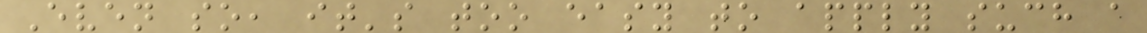Even so, it's too easy to apply such a
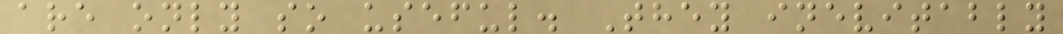are only so useful. They inevitably
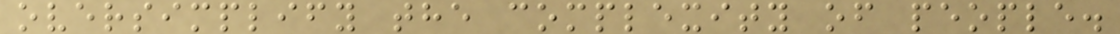oversimplify the complexity of people.
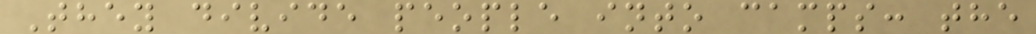They divide people into camps: the
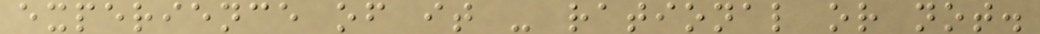experience of it - rational or not.
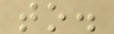to.
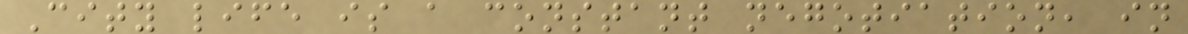City life is a constant negotiation, in
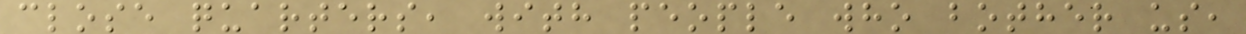close quarters, with people who bother us,
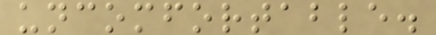uncomfortable.
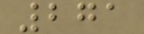271
